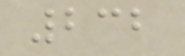232
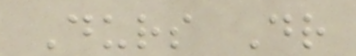Durs Dr
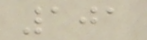101
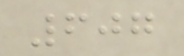607
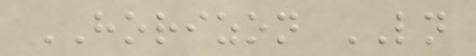HORIZON LN
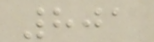801
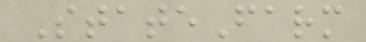StateFarm
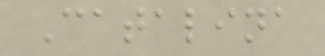Catalina
